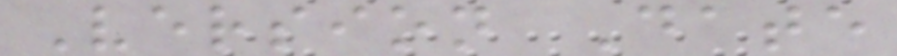Version Date
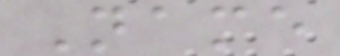Name
